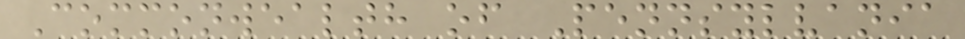Commonwealth of Pennsylvania
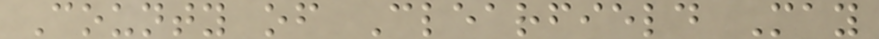County of Clearfield May
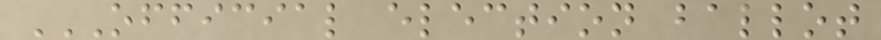OFFICIAL ELECTION BALLOT
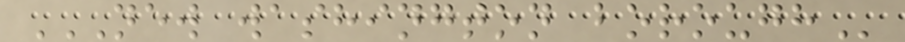NEW WASHINGTON BOROUGH
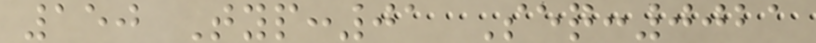150 Typ:01 Seq:0021
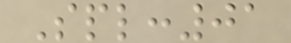Spl:01
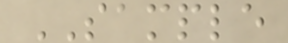SAMPLE
